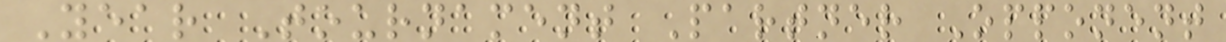Year Tournament Partner Opponent
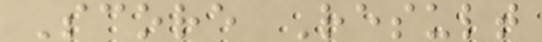Score Result
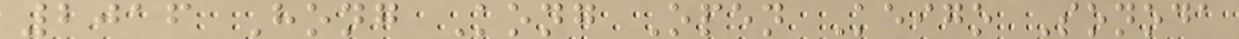2016 Hong Kong Open Keigo Sonoda
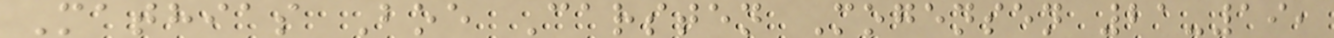Mathias Boe Carsten Mogensen 21-19,
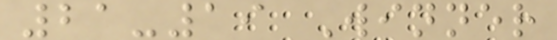21-19 Winner
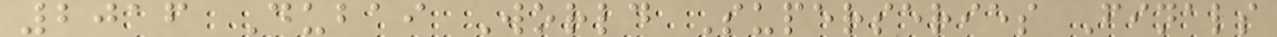2016 Dubai World Superseries Finals
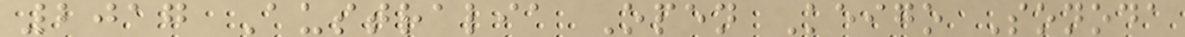2017 Australia Open Keigo Sonoda
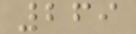269
